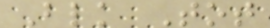Blk Tot
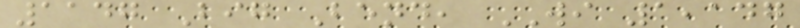1147 Big Bend, WI 1,147
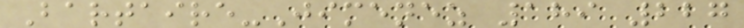Bartaire-Jimenez 189 227
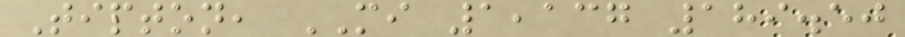Tipton, MI 1,137 189.50
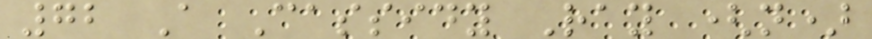72 A Cassidy Ray (n)
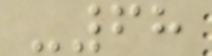-68
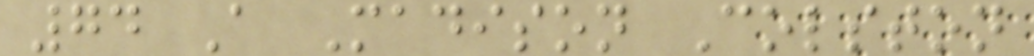74 A Madison Colston
